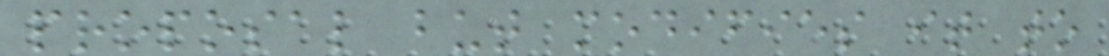proposal but modifies it to
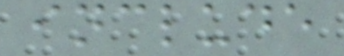include
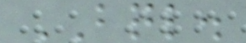BQL.
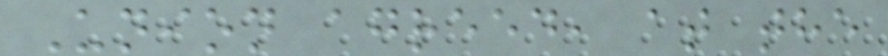Union agreed, at the
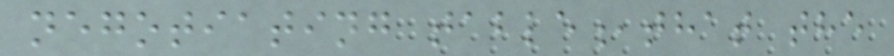negotiating table,that the
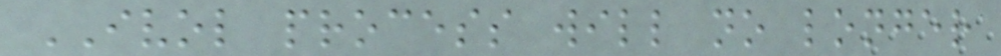IVOL process will no longer
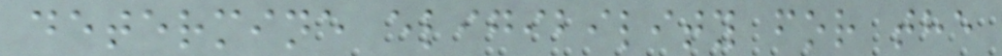determine eligibility for the
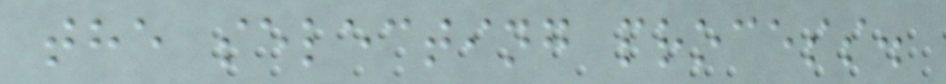the selecting process.
